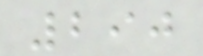290
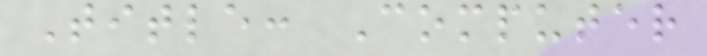Title: Computer
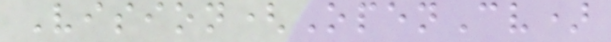Vision(OpenCv)
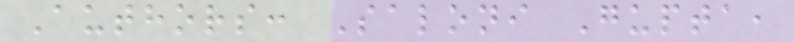Authors: Saloni Gupta,
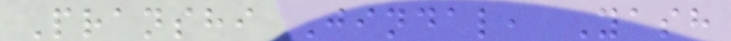Pranshi Jindal, Yash
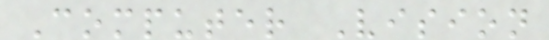Computer Vision
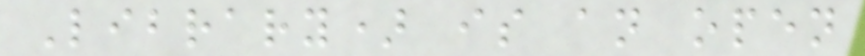Library) is an open
